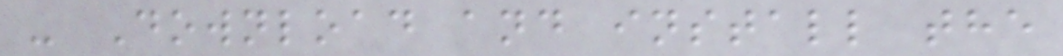- Download and install the
